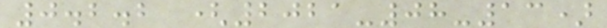0.2.2 (2021-08-13)
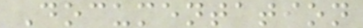Documentation
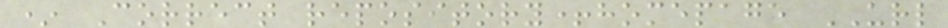* Correct repository+homepage URL
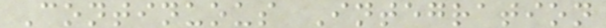Continuous Integration
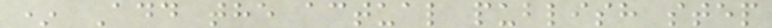* Add the actual publish step
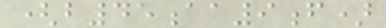(b45aa9f)
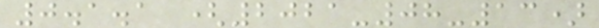0.1.1 (2021-08-13)
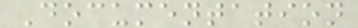Documentation
